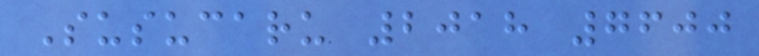Susucaru 2018 7600
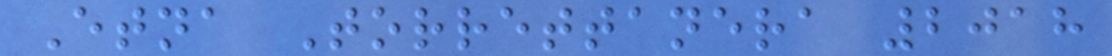Etna Torrettanera 2018
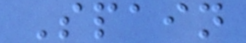Spain
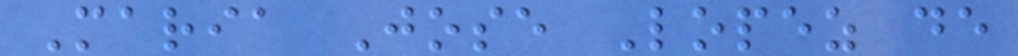Maria Jose Lopez de
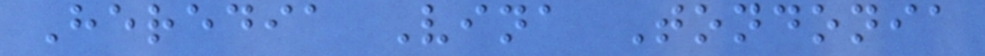Heredia Vina Tondonia
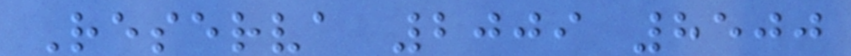Reserva 2009 8500
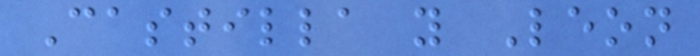Castilla y Leon
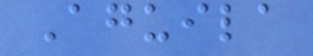Aguila
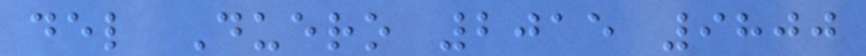del Duero 2015 9800
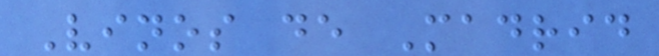Vinos de Madrid
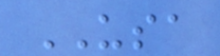USA
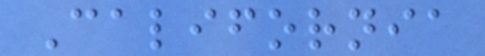California
